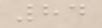84
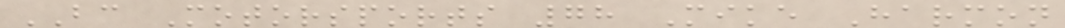BC Motorsports 78 Mike Harmon
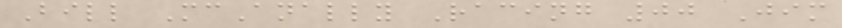Bill McAnally Racing 00 Jim
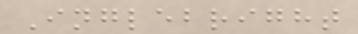Inglebright
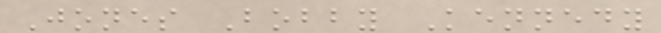Jones Bobby Kennedy
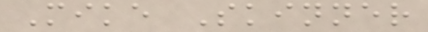Mike Skinner
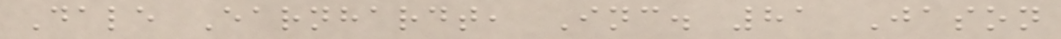Dale Earnhardt, Inc. 81 Jason
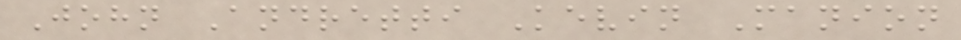John Andretti Kevin Manion
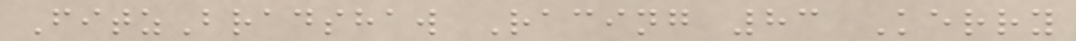FitzBradshaw Racing 83 Kerry
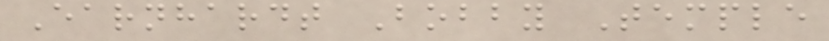Earnhardt Bobby Temple
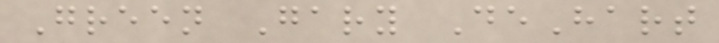Green Gary DeHart
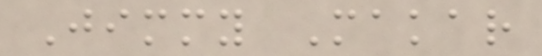Jimmy Makar
